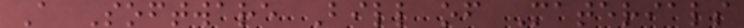A Software Bill of Materials
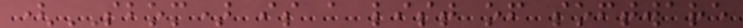(SBOM) is a list of software
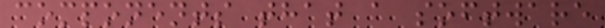components that a software
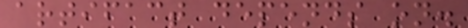artifact depends on.
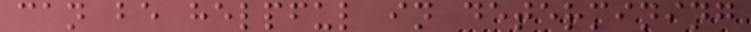can be helpful in determining
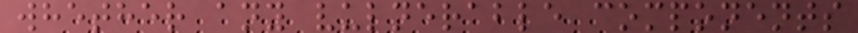whether any vulnerable components
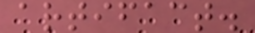artifact.
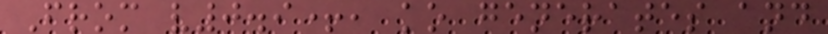From v0.9+, ko generates and
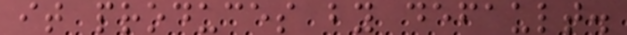it produces by default.
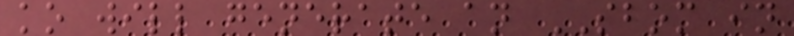ko will generate an SBOM in
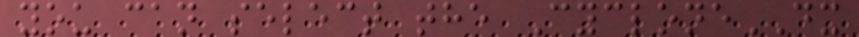you can select the CycloneDX
